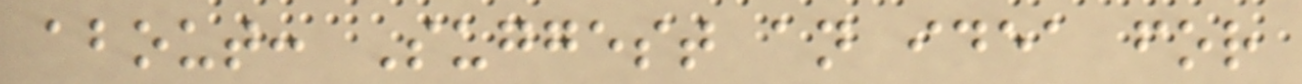about: Suggest an idea for
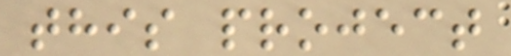this project
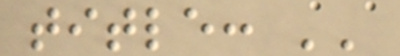title: ''
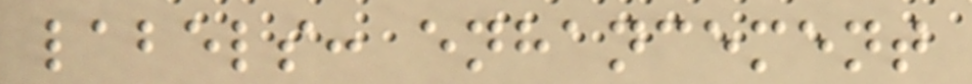labels: enhancement
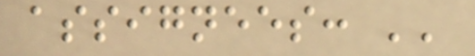assignees: ''
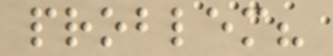problem?
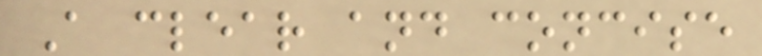A clear and concise
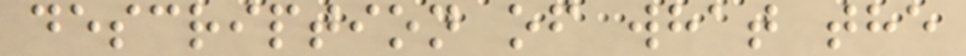description of what the
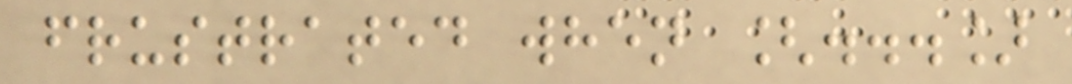frustrated when [...]
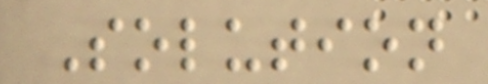Solution
